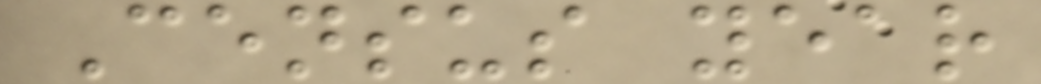Census year
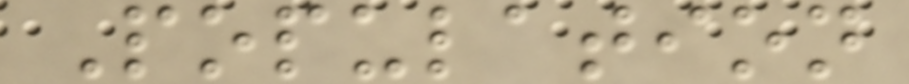Population
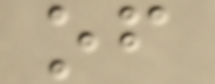of
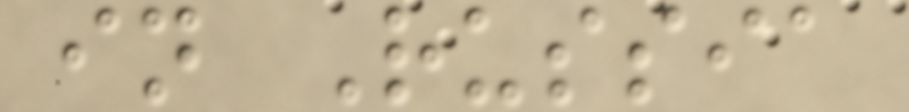in Russia
